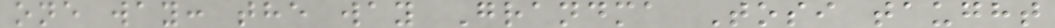one way: the way Grandma Tosi taught
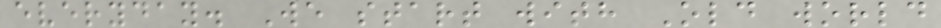everyday. We start with Old world
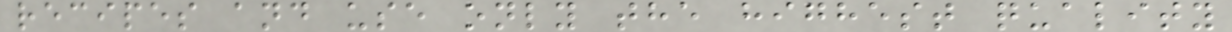recipes and use only the highest quality
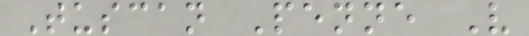Tuscan Penne V
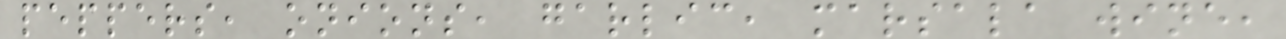peppers, onions, garlic, marsala wine,
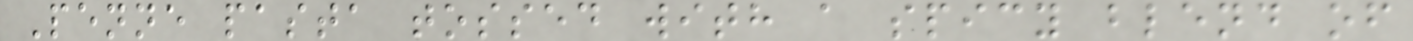Penne pasta tossed with a spicy blend of
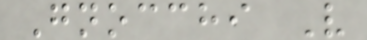Gnocchi V
